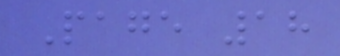Page 18
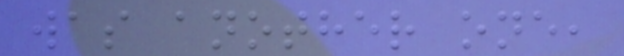was another one,
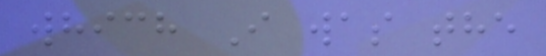which I was the
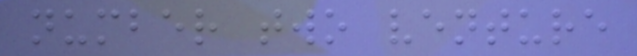number two venture
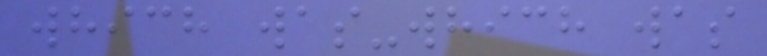which was-which was
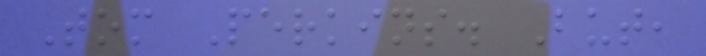Tom Perkins. But,
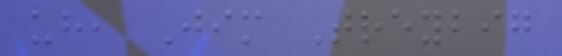uh, Jim Treybig
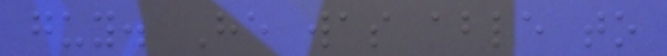guy. He was able to
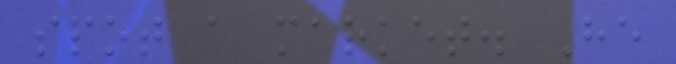spot a market. He
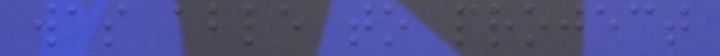was able to project
